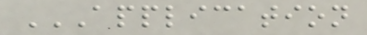APPLICATION
